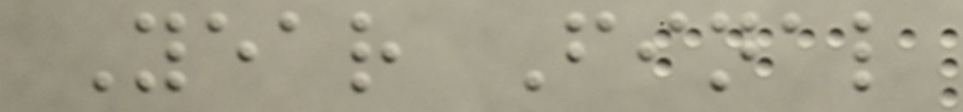Year Final
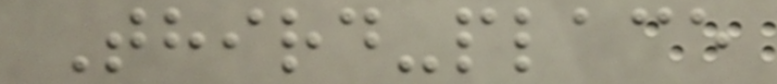Third-place
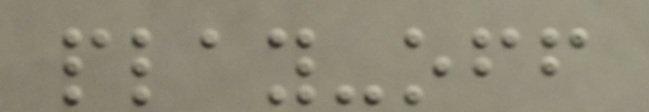play-off
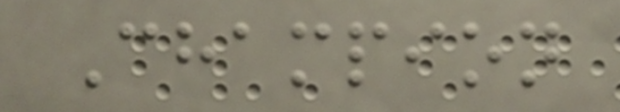Champion
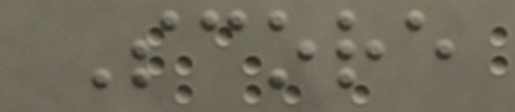Score
